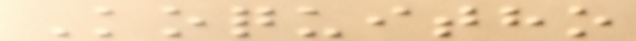Koquitho
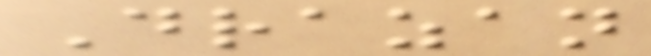Drazan
